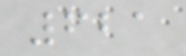621
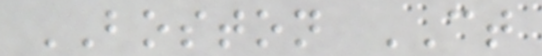BOSTON CT
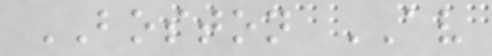BOSTON AV
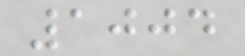1004
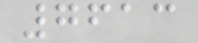7613
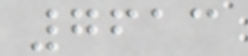7613
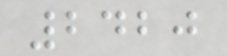2420
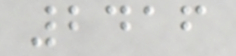2416
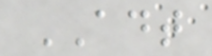ADT
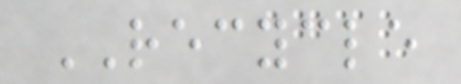RECYCLE
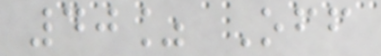40% Off
